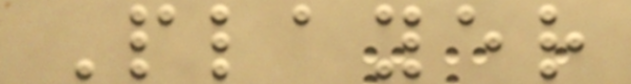Player
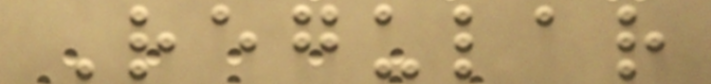Regular
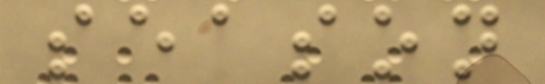season
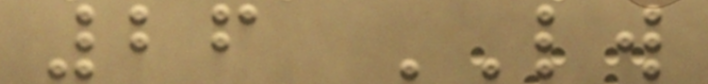26 LW
